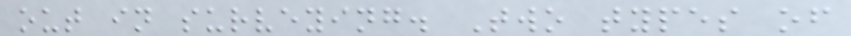out in surveying. Two types of
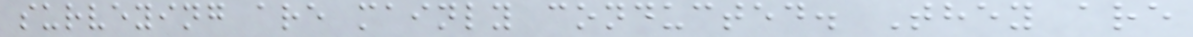surveying are mainly conducted. They are
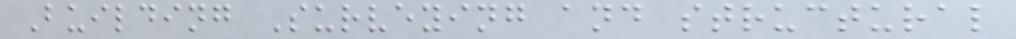Building Surveying and structural
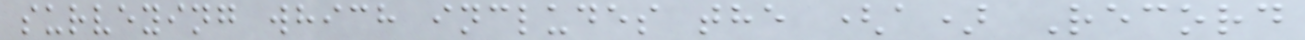surveying which includes the (a) Record
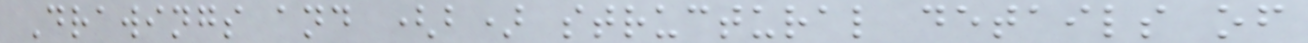Drawings and (b) structural details of
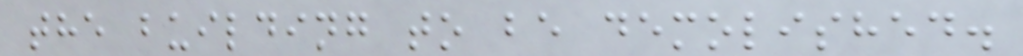the building to be demolished.
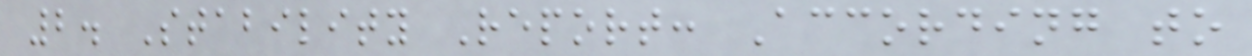2. Stability Report: According to
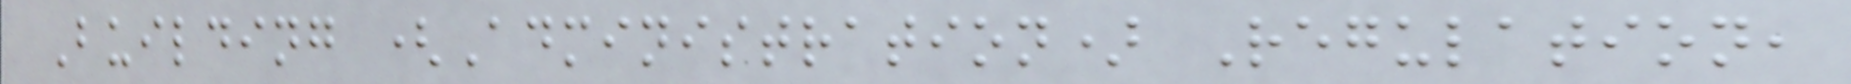Building (Administration) Regulation,
